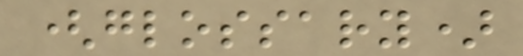(glossary)
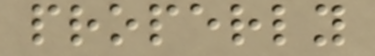properly
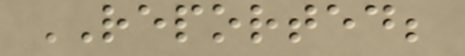REPORTED;
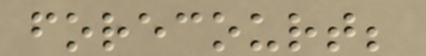forecourt;
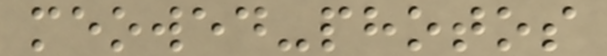meowed-photos
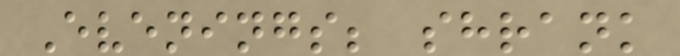Evenings; shrank
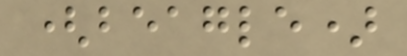(beagle)
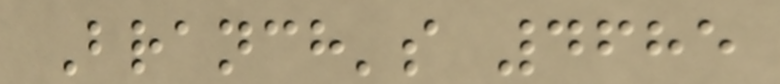Branch's 4685
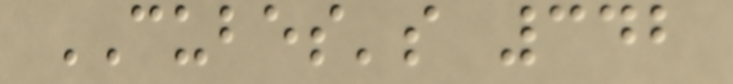CUBES's 342
